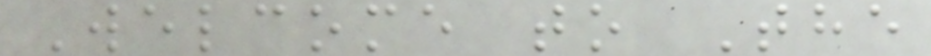Welcome to The
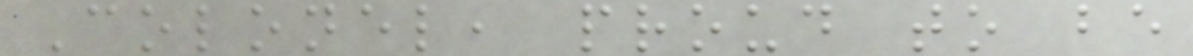Colonel, proud to be
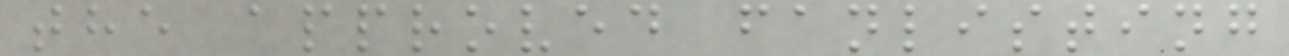the approved fanlisting
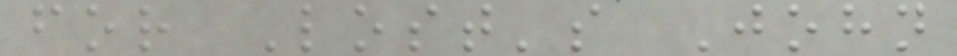for Lost's John
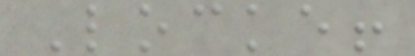Locke!
